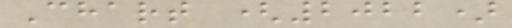Chart (2022)
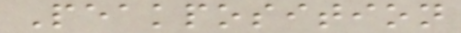Peakposition
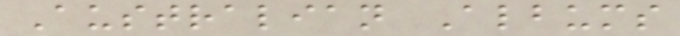Australian Albums
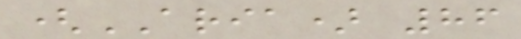(ARIA) 86
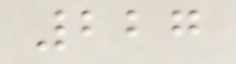227
